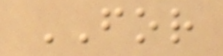FOR
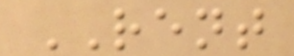RENT
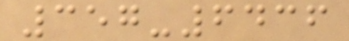357-6436
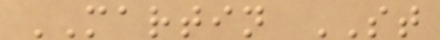MARTIN ST
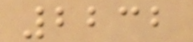2232
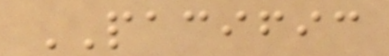PACIFIC
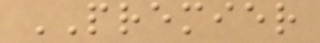PREMIER
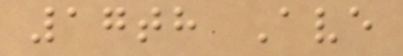17th Ave
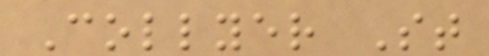Collyer St
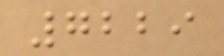7229
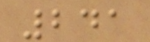241
